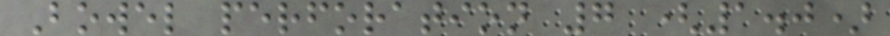Bowel perforation 7 (1.0)
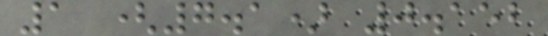1 (7.1) 0.152
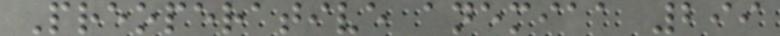Preoperative anemiaa 299
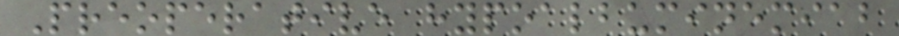Preoperative hypoalbuminemiab
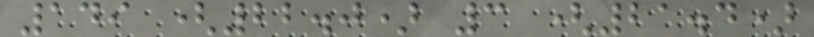149 (22.0) 3 (21.4)
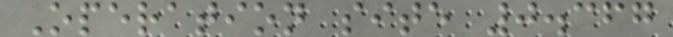Operation site 0.367
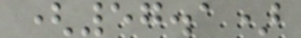(57.1)
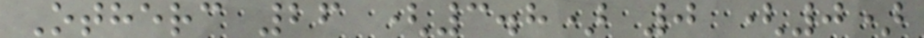Otherc 26 (3.8) 0 (0)
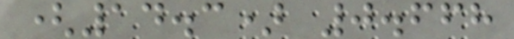(14.3) 0.668
